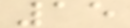15
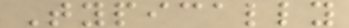Typically
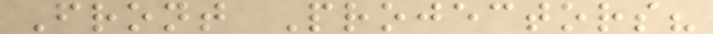Front Projectors?
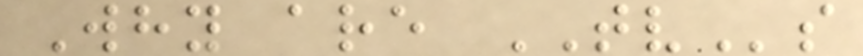Why are TVs
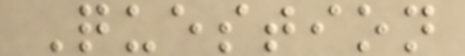Question
